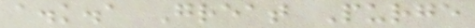a.k.a Great Purge
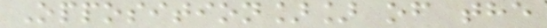Opposition]] of the
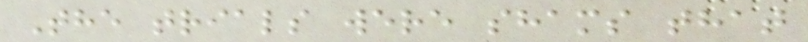The trials were shams that
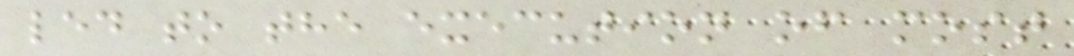led to the execution of most
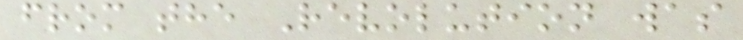from the Revolution was
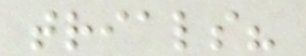trials?
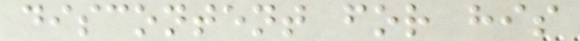discontent for his
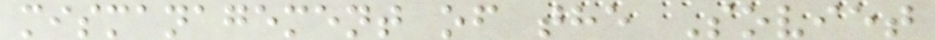mismanagement of the Soviet
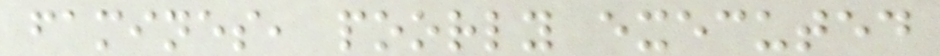famines, poorly executed
